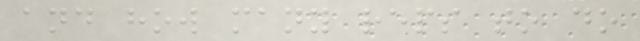and how many reps to do
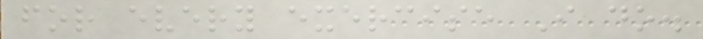for every exercise I do.
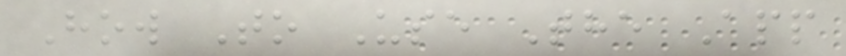How To Use The App
